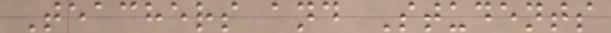Teachers and Students
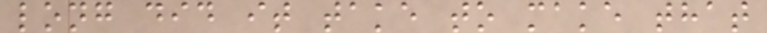long did it take to make that
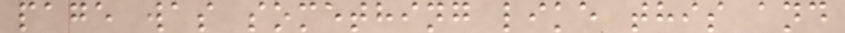page was something like this and
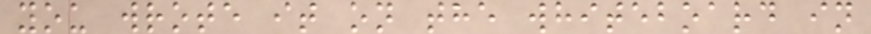you wrote it on the whiteboard in
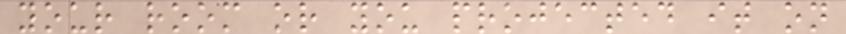your room or you projected it on
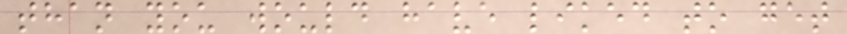than you would have liked to get
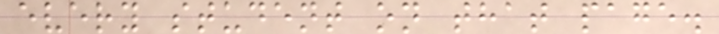every student on that page.
